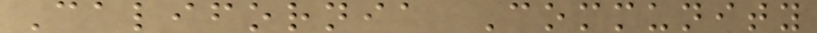California Community
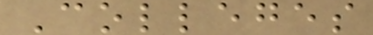Colleges
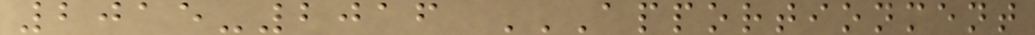2015-2016 APPORTIONMENT
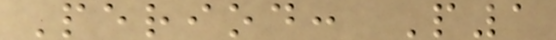Period: P1
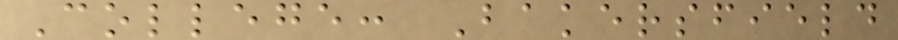College: Bakersfield
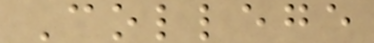College
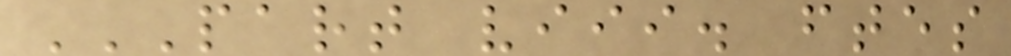PART VIII. FTES
